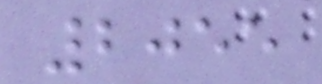2055
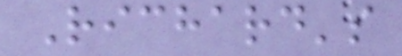Richard's
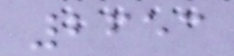2653
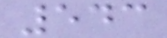543
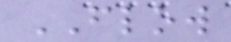FLOW
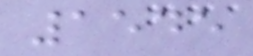1545
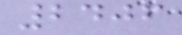2406
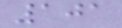101
